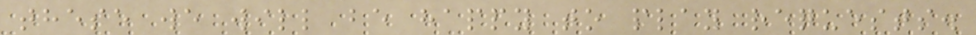these we will be happy to play requests.
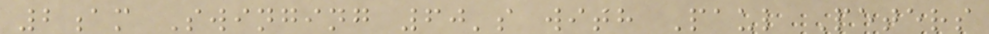2am Swinging 60's with Paul Peters
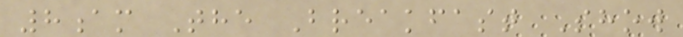8am The Breakfast Show
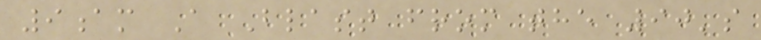9am A Blast from the 90's
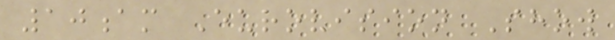10am Eurovision Show
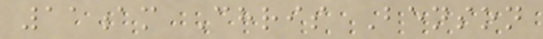11am Chris Benson
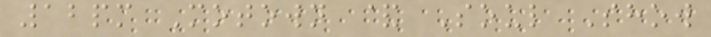12pm Motown & Soul Show
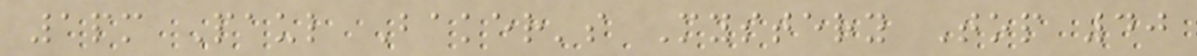1pm Paul Baker's Mystery Top 40
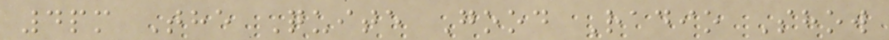4pm The Quite Good Radio Show
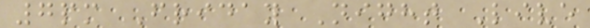7pm Friday Night Live
